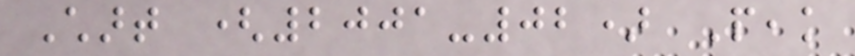Chart (2001-02) Peak
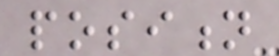position
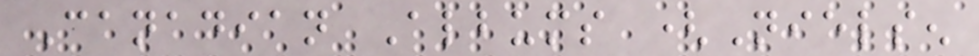Canadian Albums (Nielsen
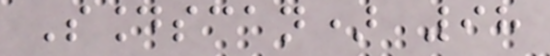Soundscan) 98
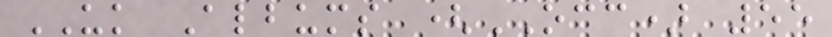UK Albums (OCC) 55
